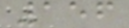156
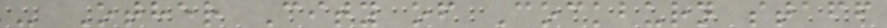- Other City of Cockburn staff
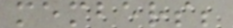members;
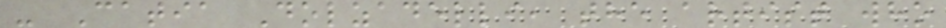- Catia Dolzadelli, the artist who
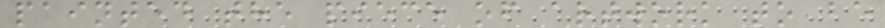painted the piece of artwork to be
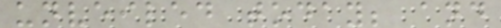unveiled today; and
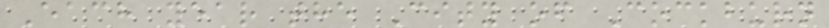Each year the City of Cockburn
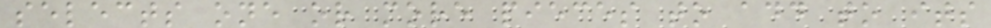selects one or more pieces to add to its
